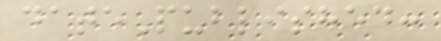datePublished:
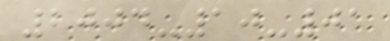2004-10-01
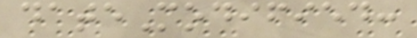dateModified:
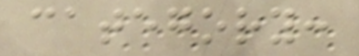category:
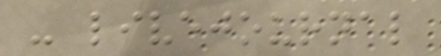- livejournal
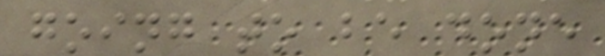going to be done
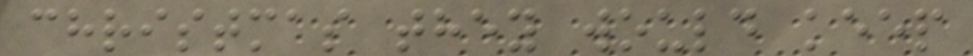christmas they would keep
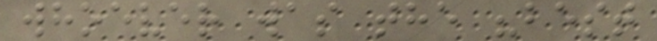whoever was the "best
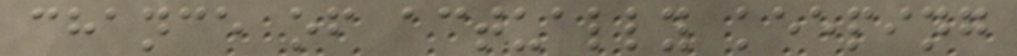chance of actually keeping
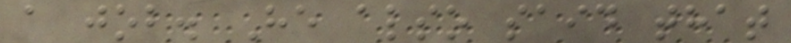a job. He also said that
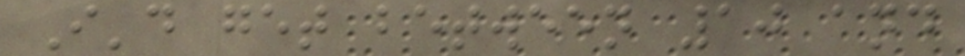I'd get between 10 and
